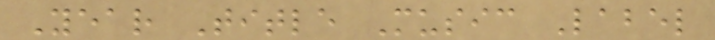Year Title Music Label
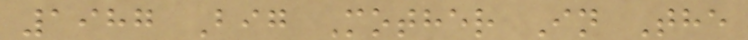1987 Big Mother In The
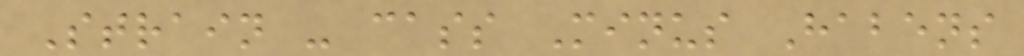Strain - cass Minus Habens
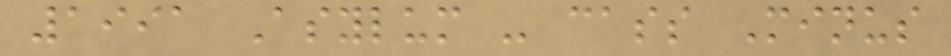1991 Asylum - cass Minus
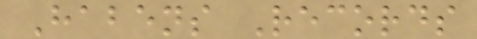Habens Records
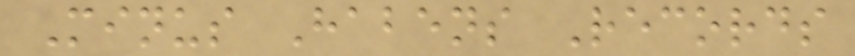Minus Habens Records
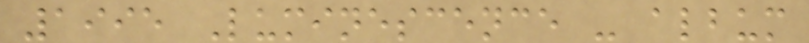1995 Luminescence - album
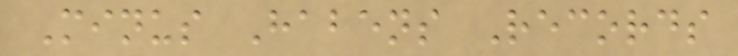Minus Habens Records
